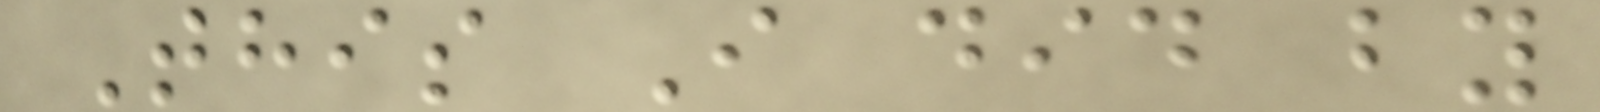This I did by
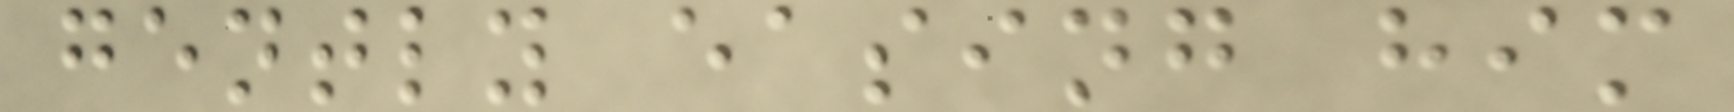gently easing him
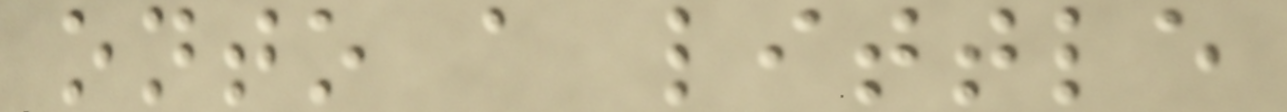onto a little
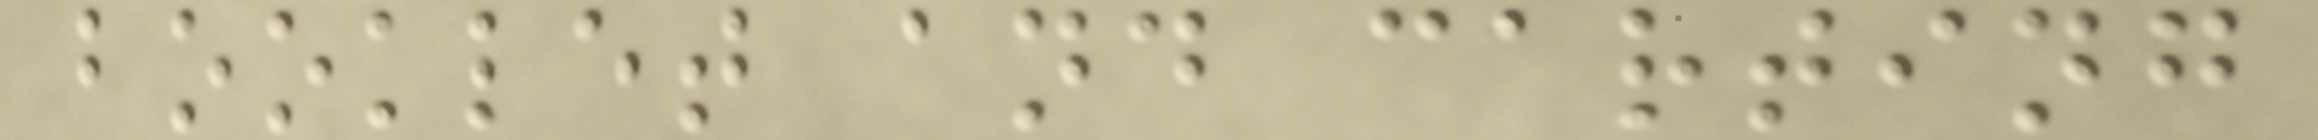booklet and carting
